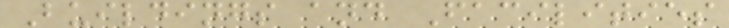Buildings and Facilities
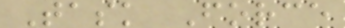Task Force
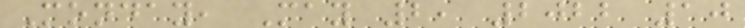Monday, May 2, 2022 10
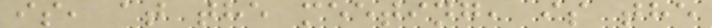is, at the meeting, is the
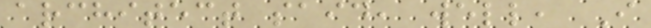architect said, well, I
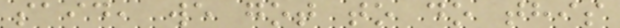said, we got to do this
